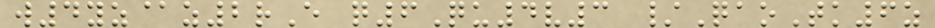w4yz@z2rE q6Qu4v3 /QaoTk6z
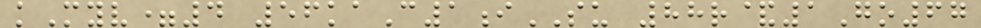kMyv=4 56kaC1iSU 88r&1Go67
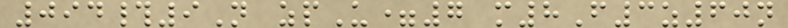094#9N zpU=7 m8F3z60n
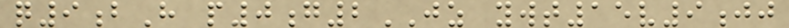q9bH p0g2JZ ywt15v9jj
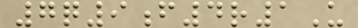7q9f4r1U
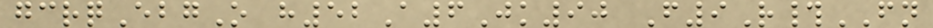gcrqEbgO h52A6Jk90 F9R#FN
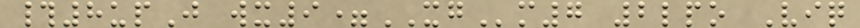#8upJ wx9=XGm7 2lpo Viq
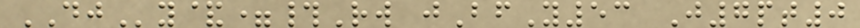DJy&=#Rw jBfY53 J7pt0
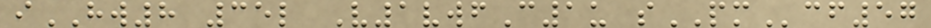iHW8 35l V1vwfC1u sPMcf57
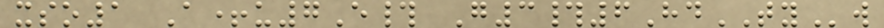xso1 A+u7E# G3#6HdTYw
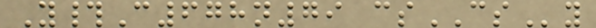Y#C678n79 csCSy
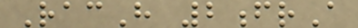RacH 2frA
